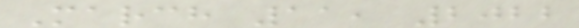March 11, 2022
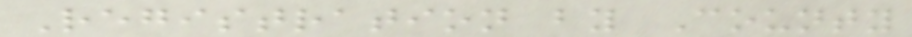Registration by County
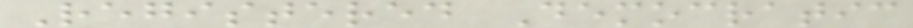Registered Democratic
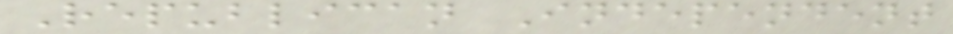Republican Independent
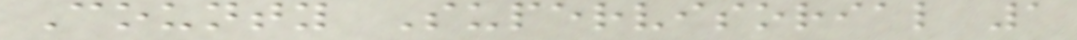County Supervisorial 1
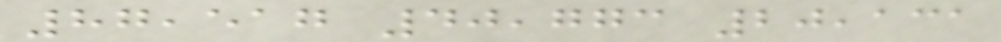87,517 40,773 20,131
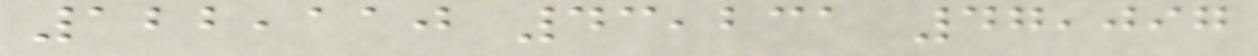122,110 43,231 47,097
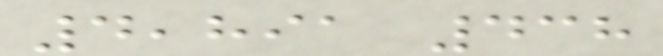4,891 438
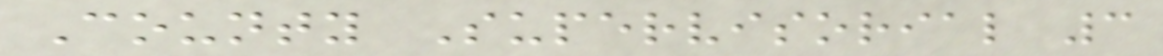County Supervisorial 3
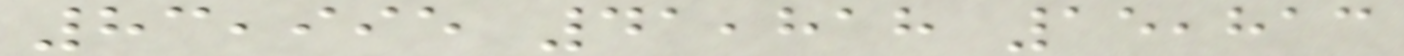83,995 41,818 15,813
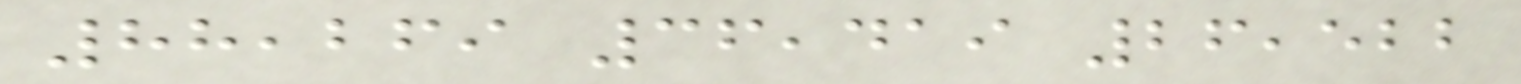88,269 36,419 26,522
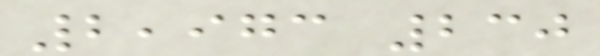2,973 230
